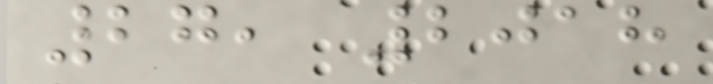27, 2018
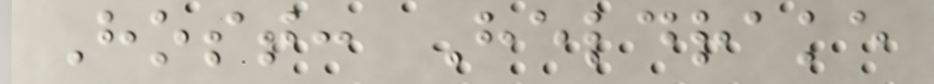Host: Heldrake
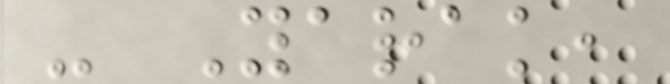- Yarak,
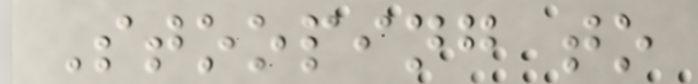Stooping to
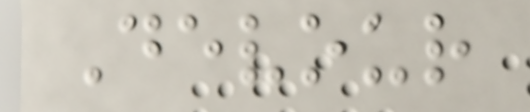Devour
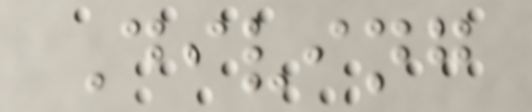Diving
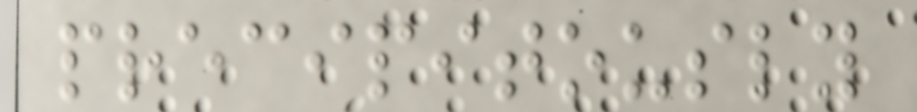precipitously
